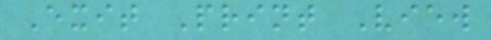Exit Print View
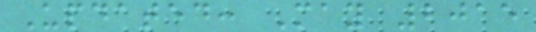Updated: May 2015
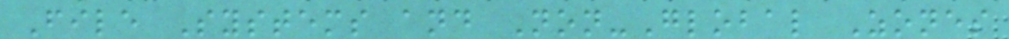File Systems and Non-Global Zones
